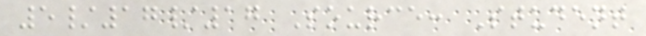5/17/17 Source: Student
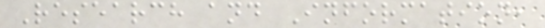Research and Information,
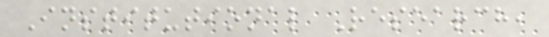Institutional Research,
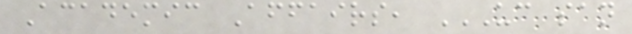Academic Affairs, UC SAN
